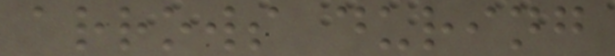arrows during
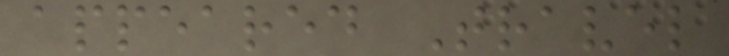appeared Travel
